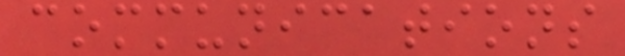communications
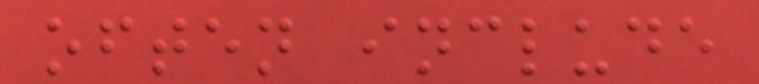often include
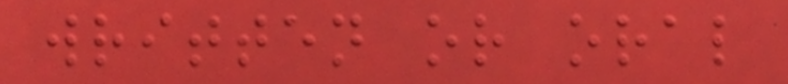written or oral
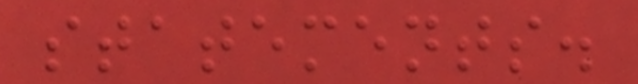statements.
